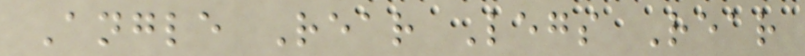Angle Rear Legs Rear
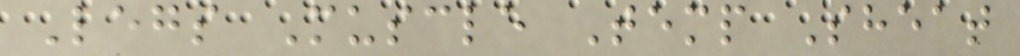Legs Muscle Temp Sheat
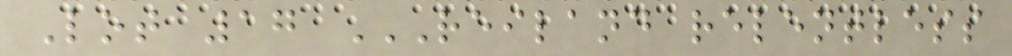Lot 17 REILAND RELENTLESS
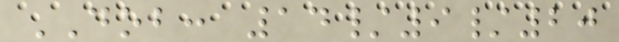DOB: 14/9/20
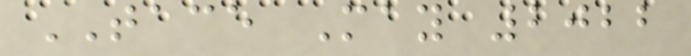TACE May 2022
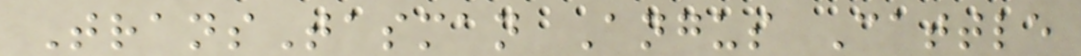TransTasman Angus Cattle
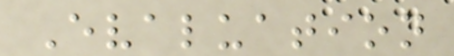Evaluation
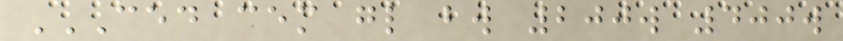CED CEM GL BW 200W 400W
